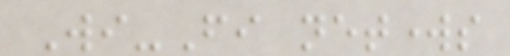Wi-Fi networks
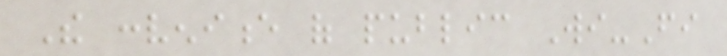The convenience of public Wi-Fi
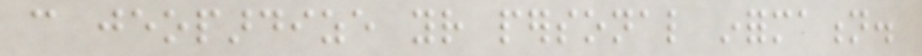can jeopardize your personal information.
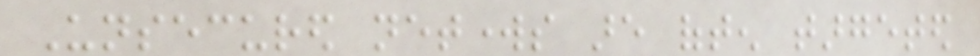Unsecured networks are often targeted
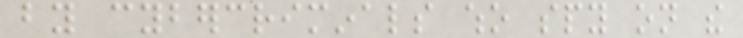by cybercriminals who spy on the
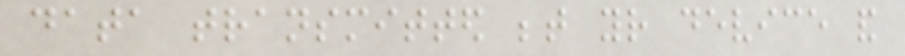data transmitted between your device and
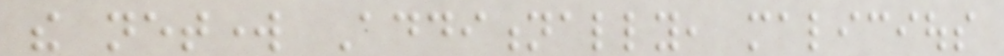the network Additionally, malicious
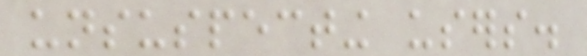unsuspecting users.
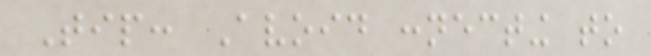Tip: Avoid connecting to
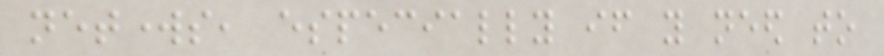networks, especially if you need to
